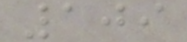109
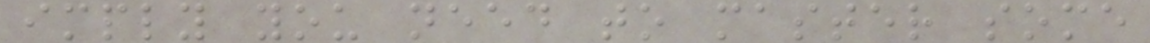imply you need to master some
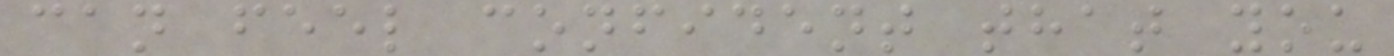can feel confident that you
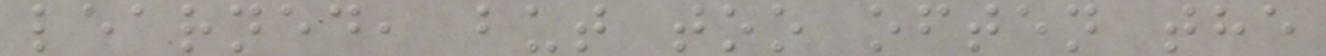learned, but too often the
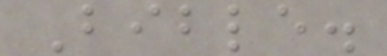Bible.
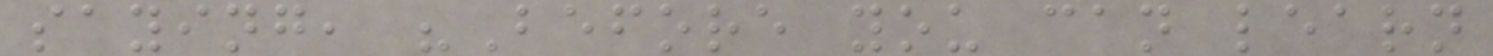saying, "Before you can learn
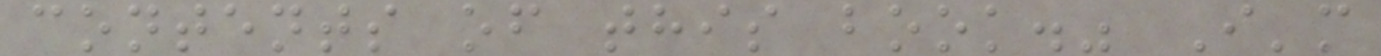contents of this book." I'm
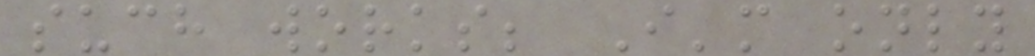such works; I'm only
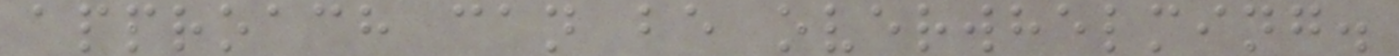approach can be overwhelming.
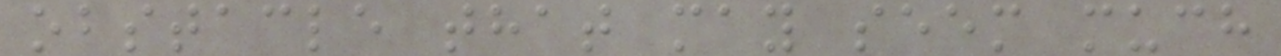obstacle that may seem much
